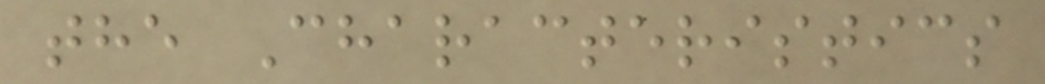the Characteristics
